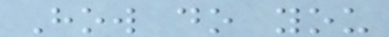How do you
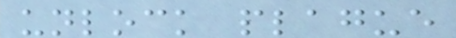unlock plague
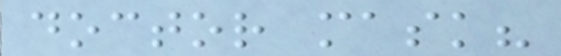doctor mask?
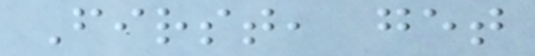First, get
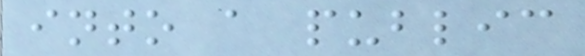into a public
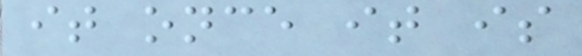it once it is
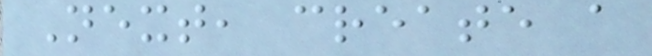Next, create a
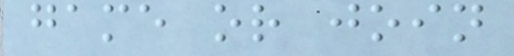game or join
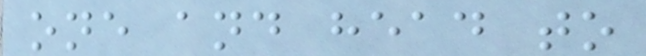one and head to
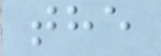the
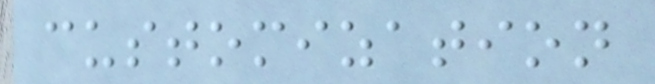customization
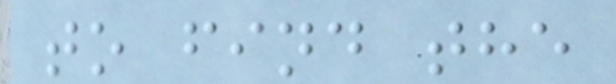to find the
